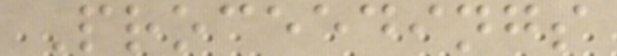Proceedings
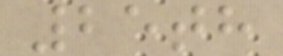25th
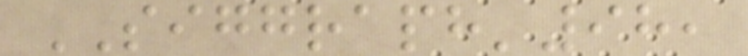SIGGRAPH'98,
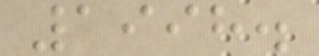1998.
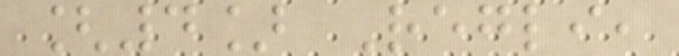[4] Regli,
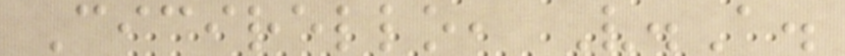Cicirello, V.A.
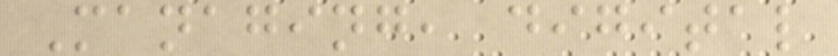Managing, digital
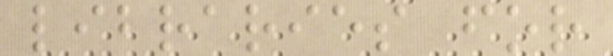libraries for
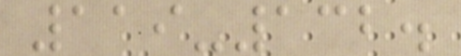119-132.
